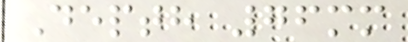Depth 76mm
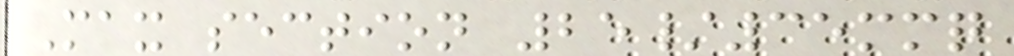Max section 25/35mmq
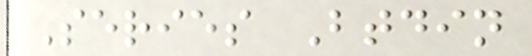Series Btdin
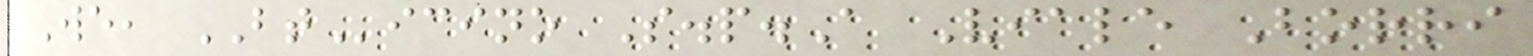We, BTicino S.p.A Viale Borri
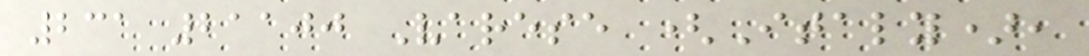231 21100 Varese (Italy),
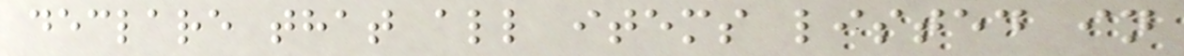declare that all items listed in
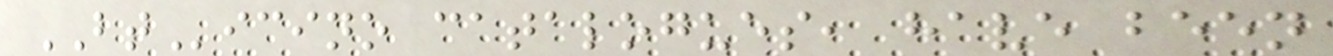BTicino catalogues, have been
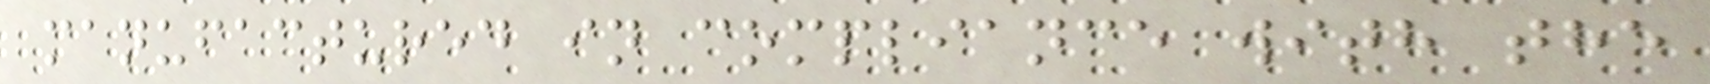manufactured in compliance with the
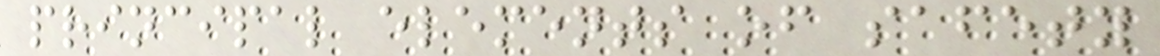principal elements of safety
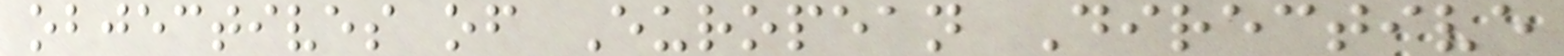objectives of European Directive
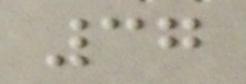37
